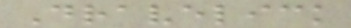Dravelick
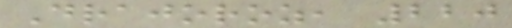Drajoroz, 220
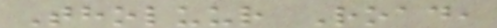Tholuur Road,
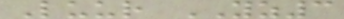Luur YZ3
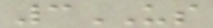3US
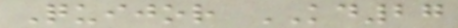Quijor KD27
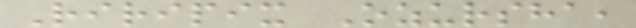Riripix Ozursha,
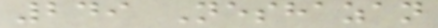249 Neshazan
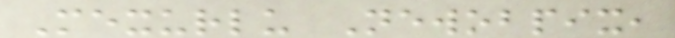Mexurlu Newobpix,
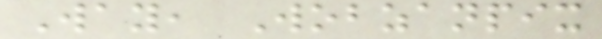Way, Wobzanpix
